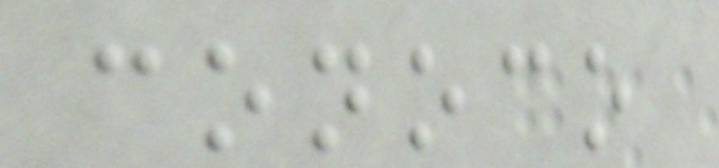conoco
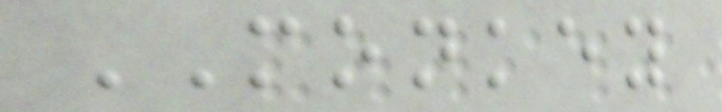MONKEY
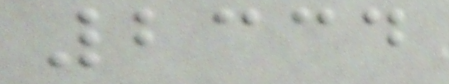2334
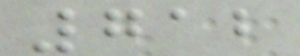712
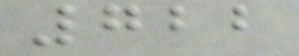722
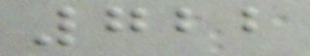722
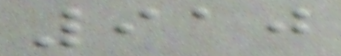910
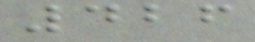426
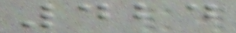424
